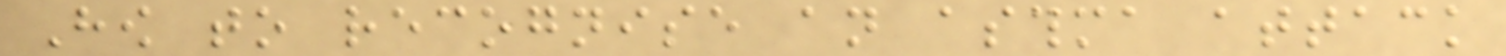How to recognise an asthma attack
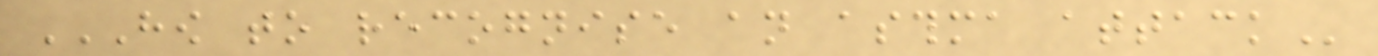HOW TO RECOGNISE AN ASTHMA ATTACK
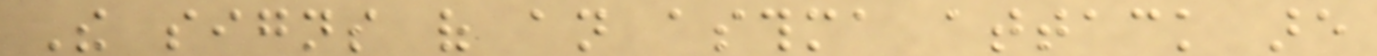The signs of an asthma attack are
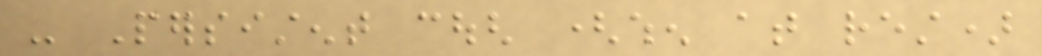- Persistent cough (when at rest)
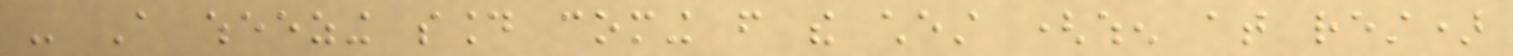- A wheezing sound coming from the chest (when at rest)
